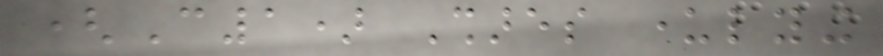(C1) Shares underlying
